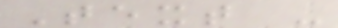Text -
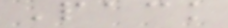Pack
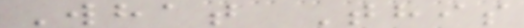What This
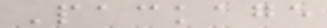Package
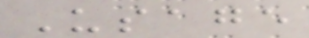Usage
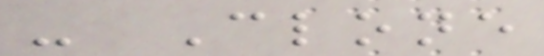- Clone
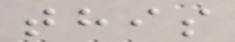this
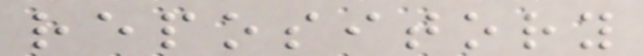repository
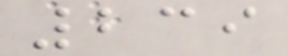239
